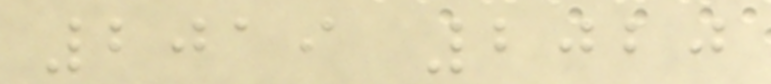2019 2020
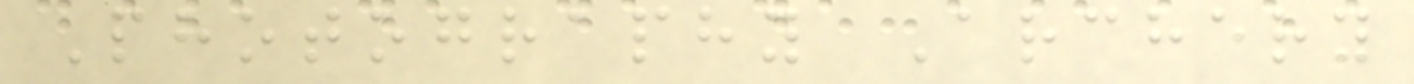Photography Archery
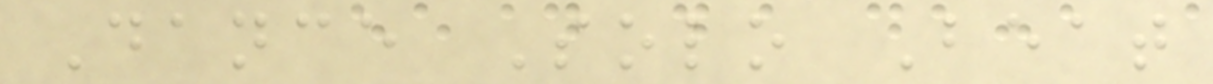Dance Solo Beat
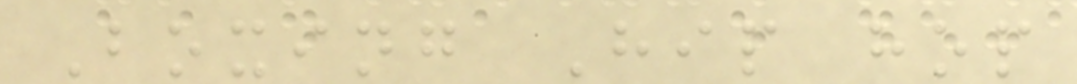Boxing Hip hop
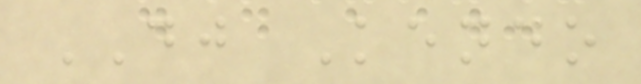DJ Kendo
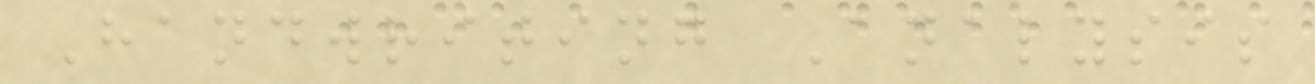Handwriting Analysis
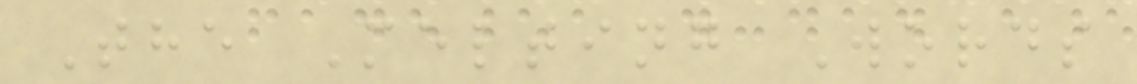The Melting Words
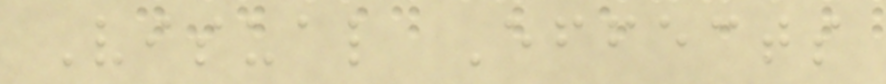Visual Effects
